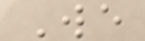We
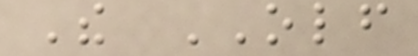The OLF
